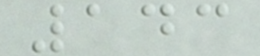143
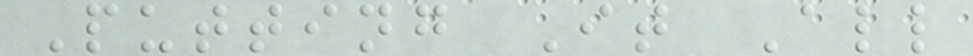Putting It All
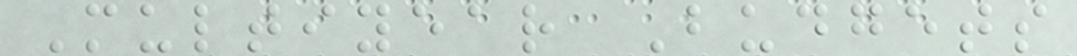Multiyear Budgets
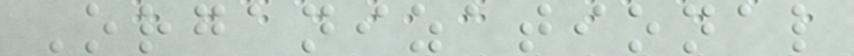Organizational
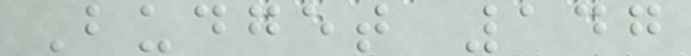Budget 147
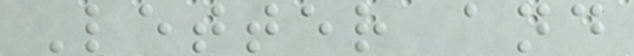Letter and
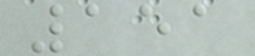151
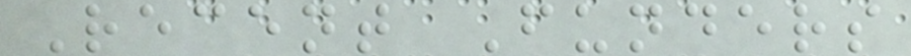Recent Funders
